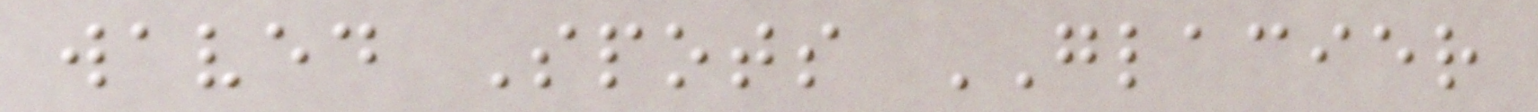waved Spots GLACIER
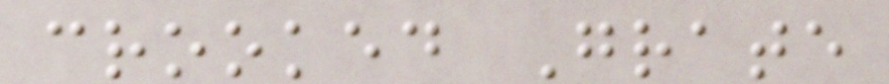crooked Grate
